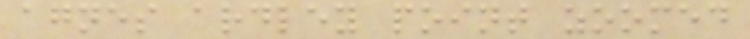agnes ardley point zoomed
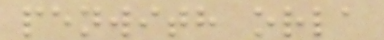penwith orla
